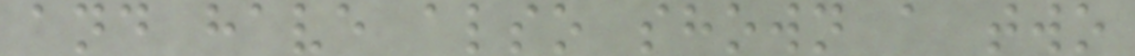and have also shown a two
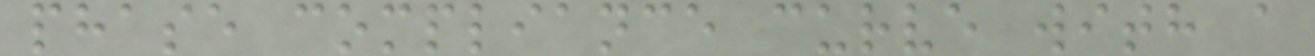phase compliance curve with a
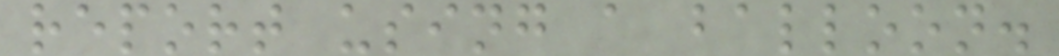report using a balloon.
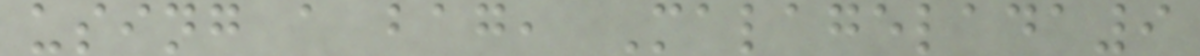using a bag, Malagelada9
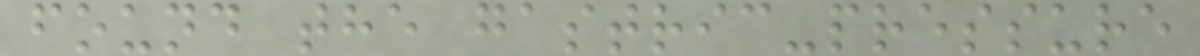found the gastric-pressure
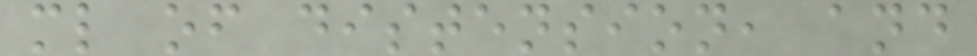ml of distension, and
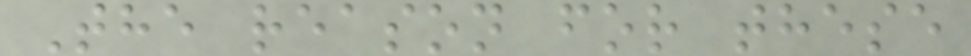The reason for these
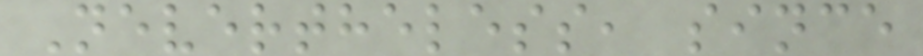Nevertheless, since
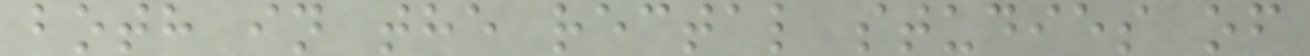both in the rectal studies of
